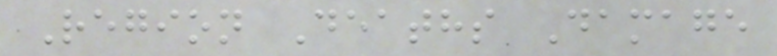Region Deaths Damage
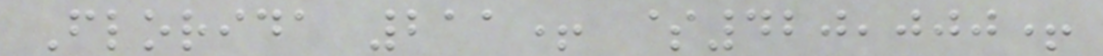Florida 211+ $420,000+
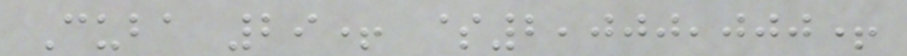Cuba 29+ $2,000,000+
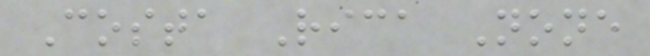Costa Rica None
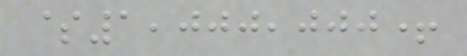$1,000,000+
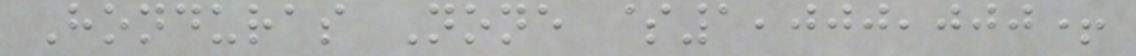Honduras None $1,000,000+
